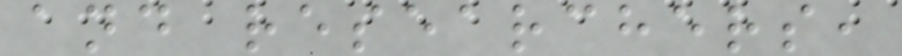and researchers,
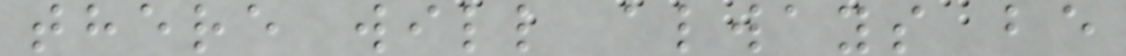there will always be
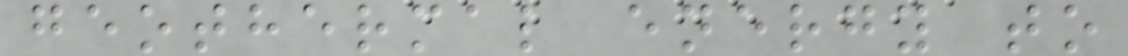geothermal energy to
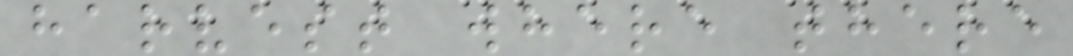harvest where there
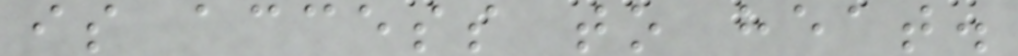is access to heat.
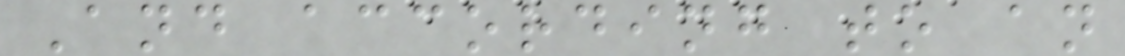And according to an
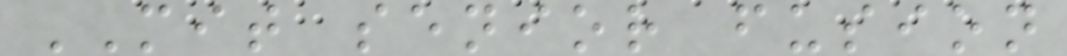MIT senior fusion
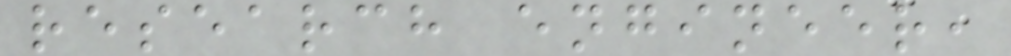research engineer,
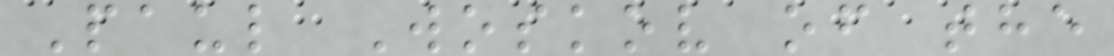Paul Woskov of the
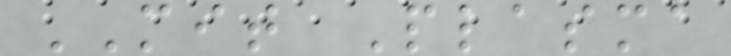MIT Plasma
